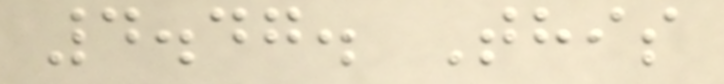4.47. This
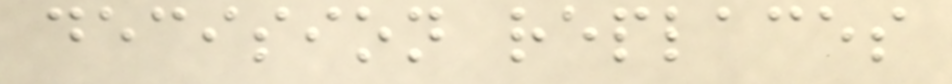decision replaces
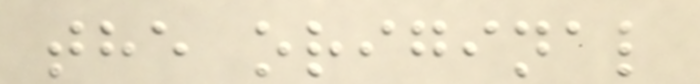the original
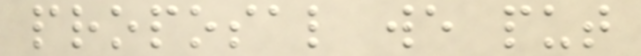proposal we put
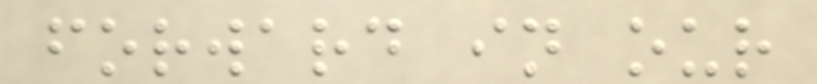forward in our
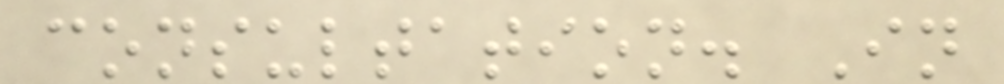consultation. In
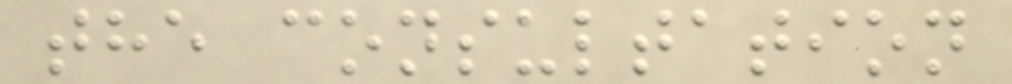the consultation
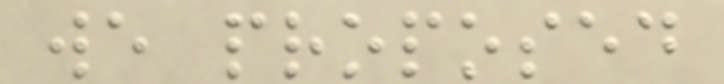we proposed
